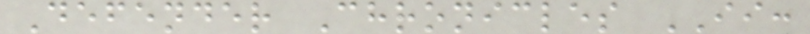Defender Chronicles II:
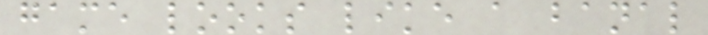game looks like a banal
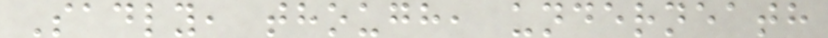Sadly, though, underneath
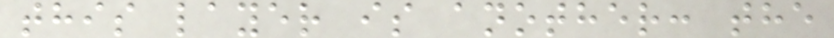this layer is another: the
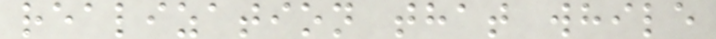realization that while
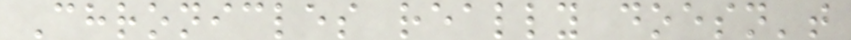Chronicles really doesn't
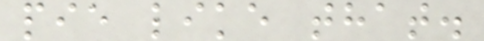pie like that.
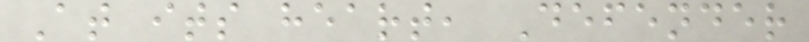At its heart, Defender
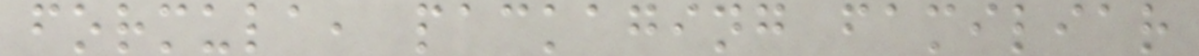formula, packaging familiar
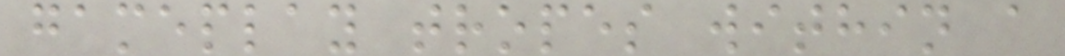gameplay tropes within a
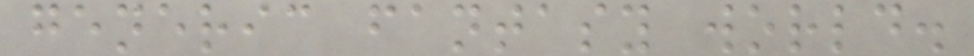generic fantasy world.
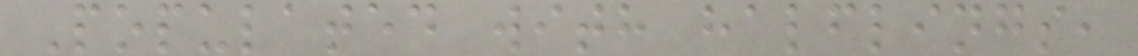Populated with halflings,
